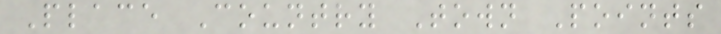Place Country Town Points
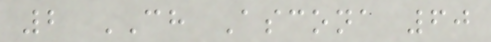2 CH Ascona 60
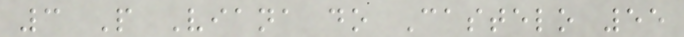3 P Viana do Castelo 55
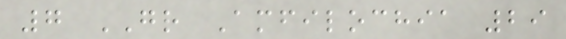7 GR Amfilochia 29
